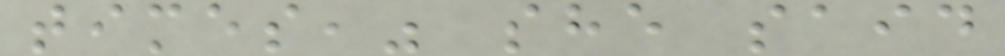times," she said
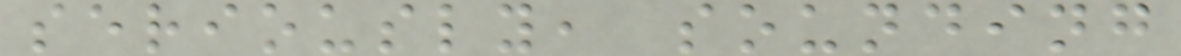seriously, sounding
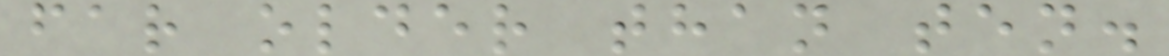far older than ten.
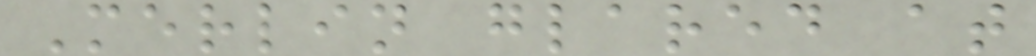Merlin glared at
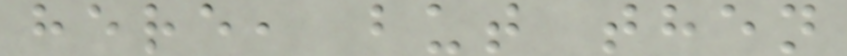here, but then
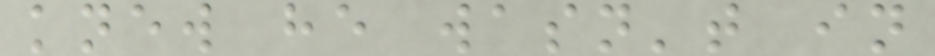knew he wasn't in
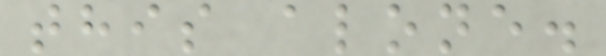this alone.
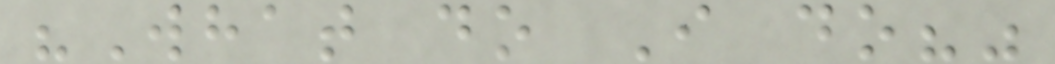"What do I do?"
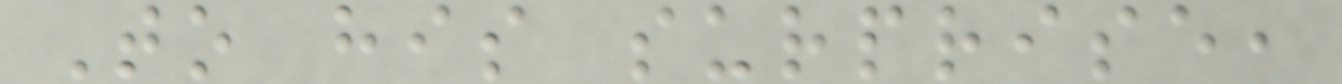To his surprise,
